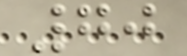70
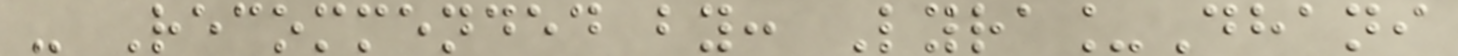- Recommended by: Lyra_Dhani
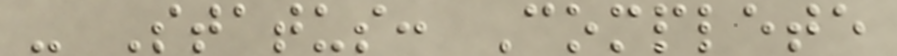- Status: Complete
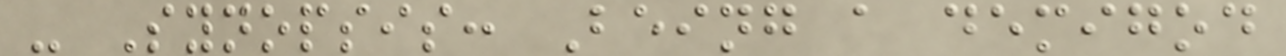- Synopsis: Being a demigod
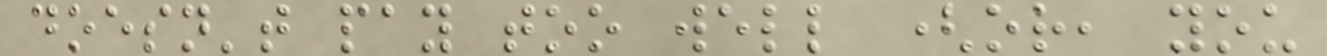doesn't pay too well (or, you
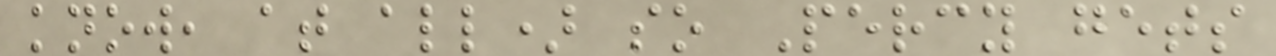know, at all) so Percy gets
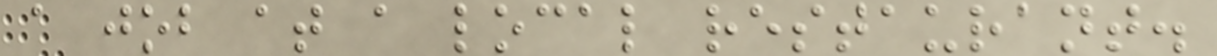a job at a local restaurant.
